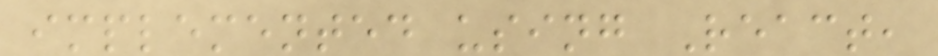implemented using React,
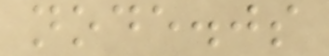node.js
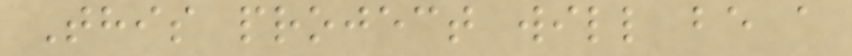This project will be a
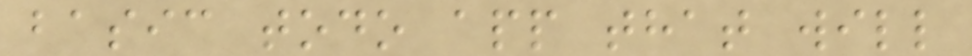basic todo app that will
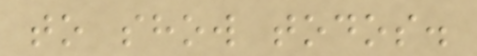to show todos.
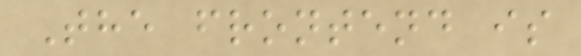The frontend is
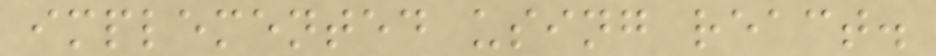implemented using react.
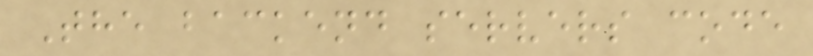The backend servers code
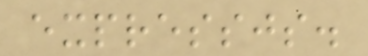expressjs.
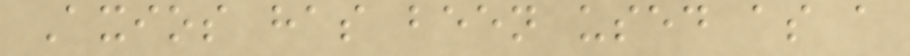Axios has been used as a
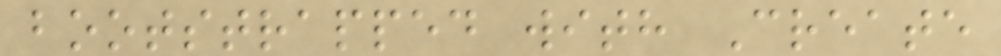bootstrapped with Create
